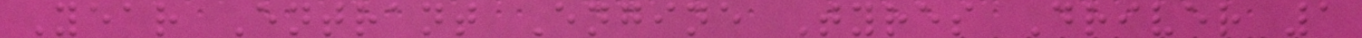Year Entrant Engine Tyres Driver 1
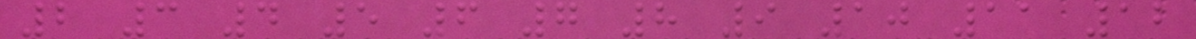2 3 4 5 6 7 8 9 10 11 12
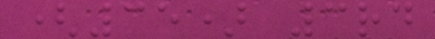(35) 3rd
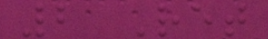2 Ret
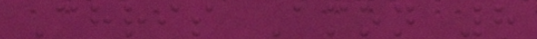Chris Amon 8
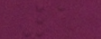1
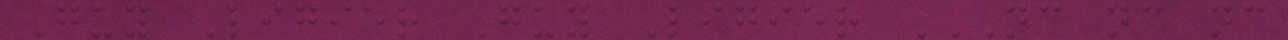Guy Ligier Guy Ligier NC NC NC
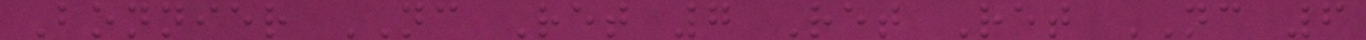Bonnier NC Ret 7 Ret Ret NC 6
